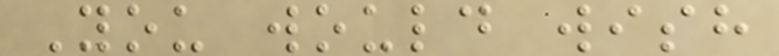You would wish
